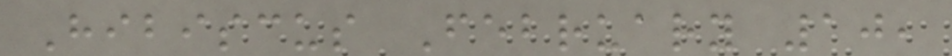Hibiscus February 10,
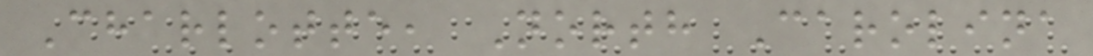Charlotte, North Carolina
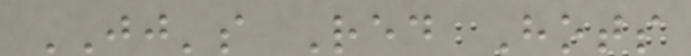JJ's Red Hots
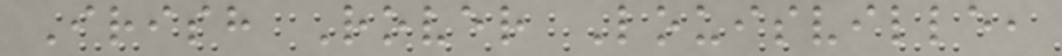Irish Rover Louisville,
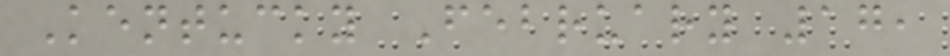Kentucky February 17,
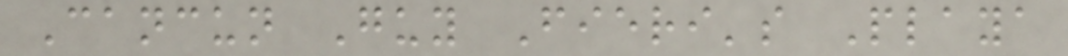Cancun Guy Fieri's Playa
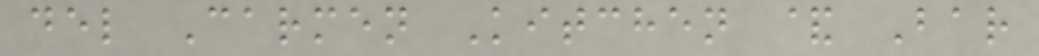del Carmen Kitchen & Bar
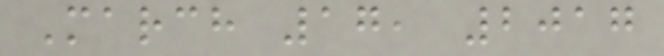March 17, 2017
